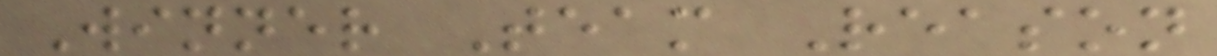Winner Team Reason
